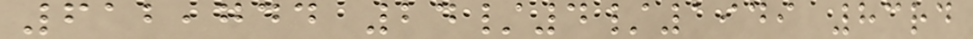612,744 24/4/1949 83rd
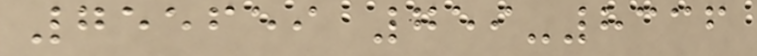755659 759-8336
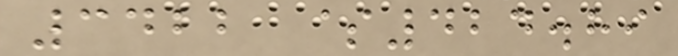3422 $424.89
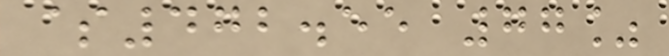$472.55 77%
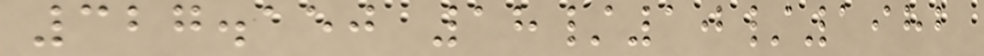327.150 18/10/1982
